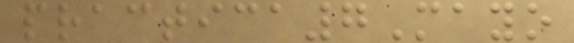practica7Mayo
